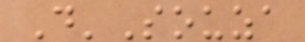D'Souza
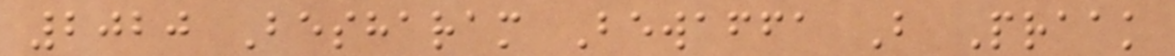2020 Besharam Bewaffa B Praak
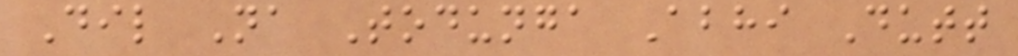Dil Na Todunga Abhi Dutt
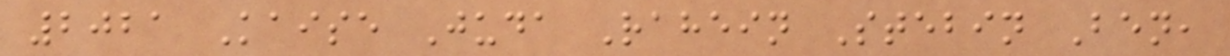2021 Kaise Juda Rahein Stebin Ben,
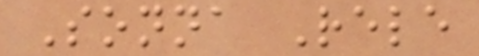Sonna Rele
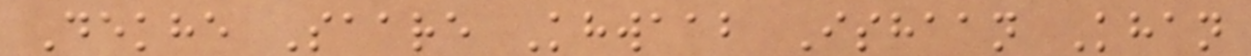Dekhe Saare Khwaab Ishaan Khan
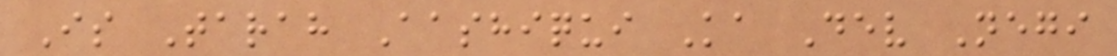Is Tarah Aashiqui Ka Dev Negi
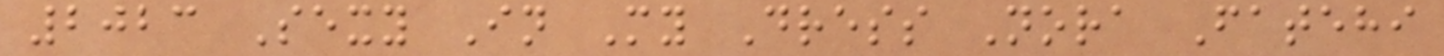2023 Sexy In My Dress Nora Fatehi
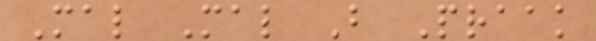Mal Mal B Praak
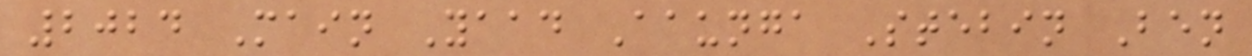2024 Main Yaad Aaunga Stebin Ben
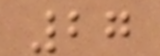27
